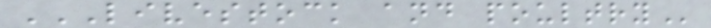LIVESTOCK AND POULTRY
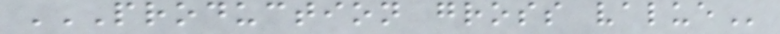PRODUCTION GROSS VALUE
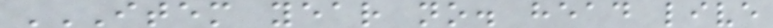ITEM YEAR NO. HEAD LIVE
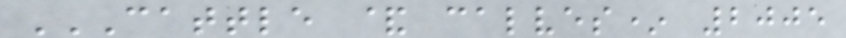CATTLE & CALVES* 2005
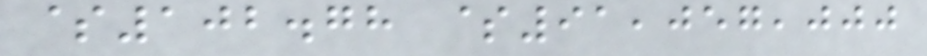$102.78 $91,057,000
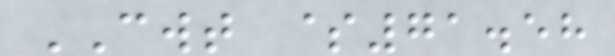CWT $71.58
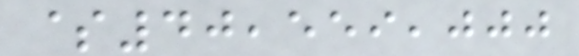$40,559,000
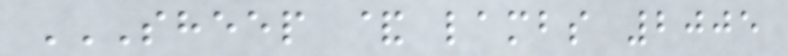SHEEP & LAMBS 2005
